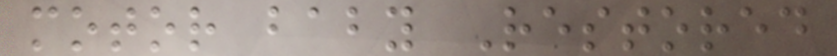motor baby Restored
